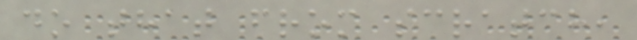do that from scratch,
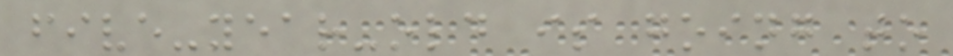five-year-old is going to
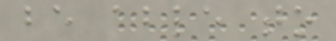be able to
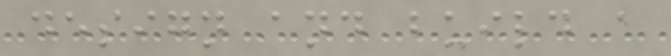design and build a
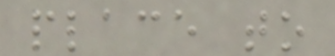place to
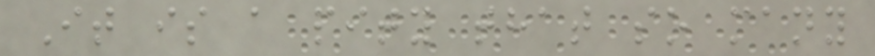It is a pity that so many
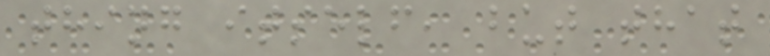thing itself, but that
